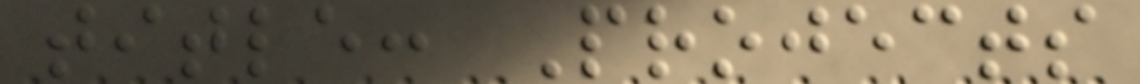title: Projects
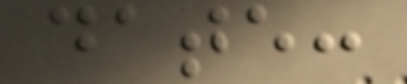date:
